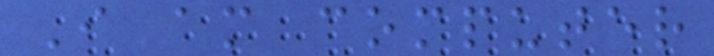I am computer
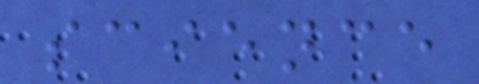science
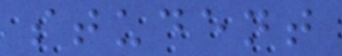student
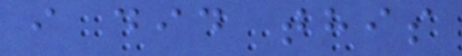i did this
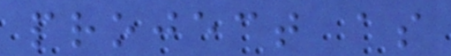project as
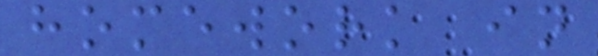homework in
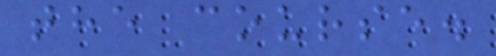the course.
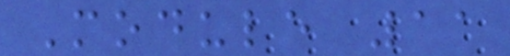Module 11
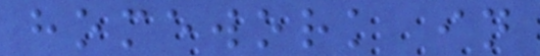homework in
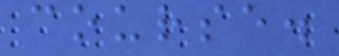course.
